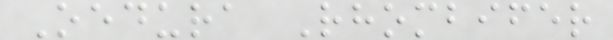Oedura Rhombifer
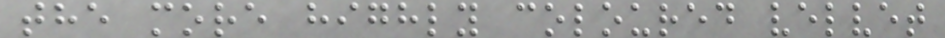the more highly coloured velvet
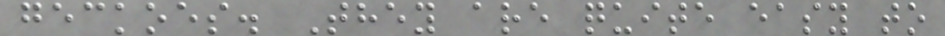geckoes. They are quite easy to
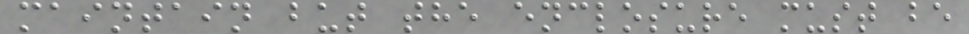maintain but the enclosure must be
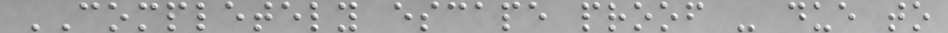COMPLETELY escape proof - due to
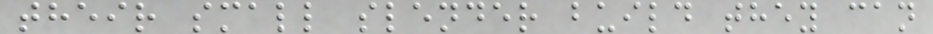their small slender build they can
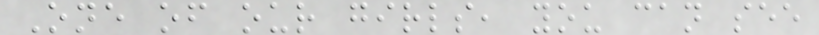One of our girls, you can see
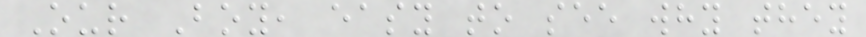Our Boy, easy to see why they
